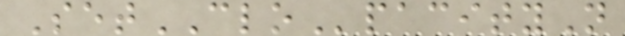SetCLOpacityN
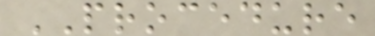PROCEDURE
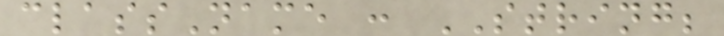className : STRING;
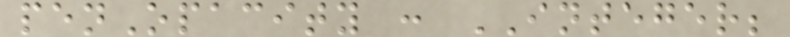penOpacity : INTEGER;
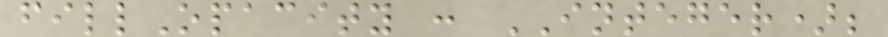fillOpacity : INTEGER);
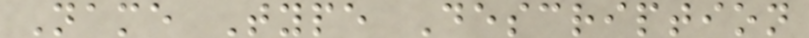Name Type Description
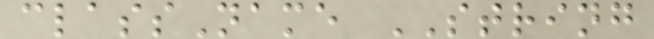className STRING
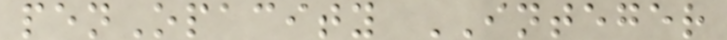penOpacity INTEGER
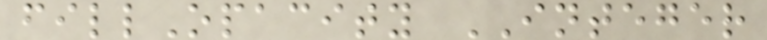fillOpacity INTEGER
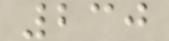230
